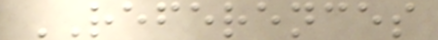REFERENCES
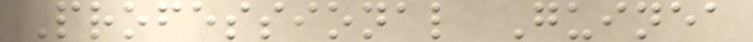Professional Guinea
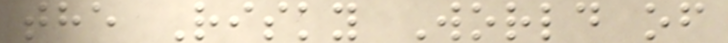the Risky World of
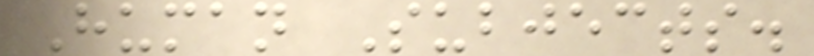Human Subjects.
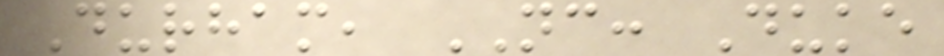Durham, NC: Duke
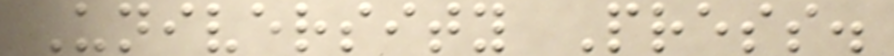University Press.
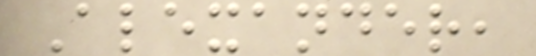Alexander,
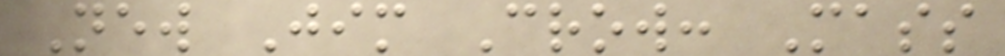New Jim Crow: Mass
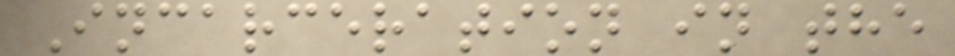Incarceration in the
